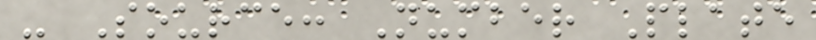- Source: Number Plate
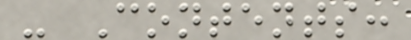- Contents:
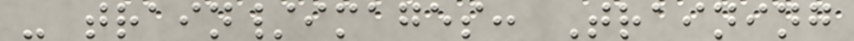- train/images: Training
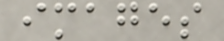images
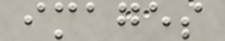images
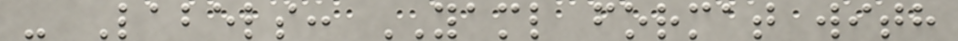- Labels: YAML format with
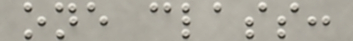one class:
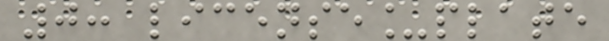0: license_plate
